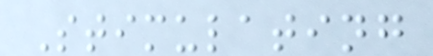Stimulating
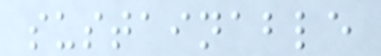sustainable
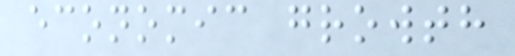economic growth
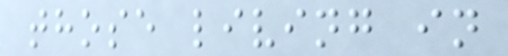those living in
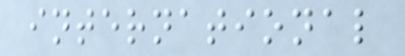international
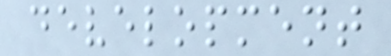development
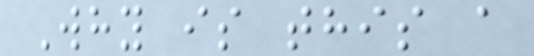Why is this a
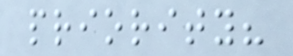priority?
